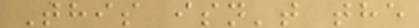This isn't the
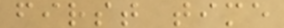first time
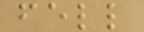fell
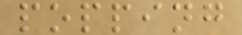popping
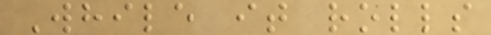While it rolls
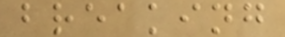breaking
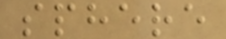sphere
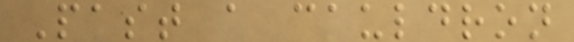Past a cauldron
